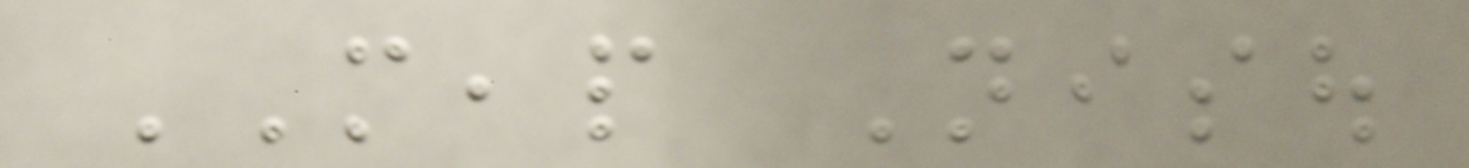MEAP Nisou
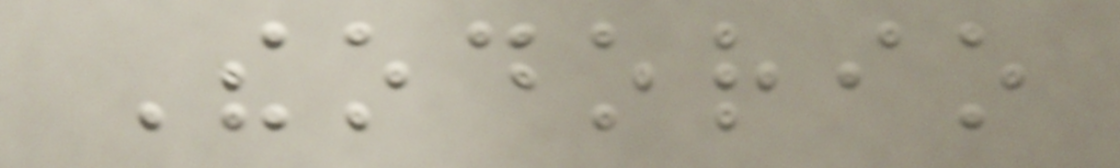Theodorio
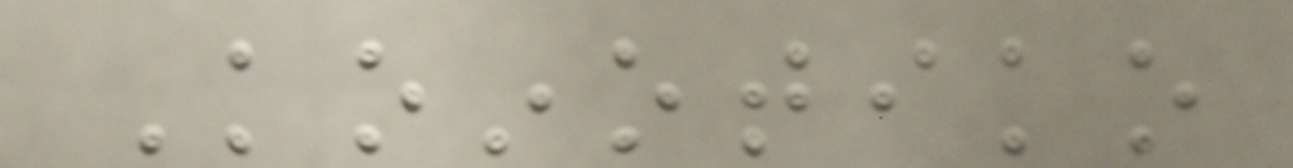Koinotiko
